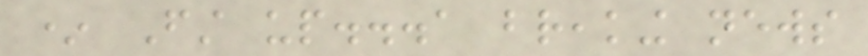* First up...a breaking news
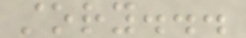story...
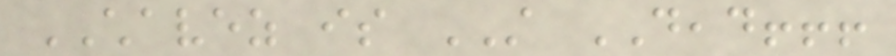CHAVEZ is STILL DEAD!!!
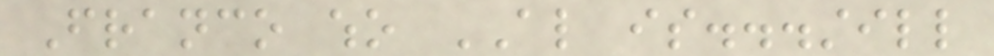Franco who ALSO is...still
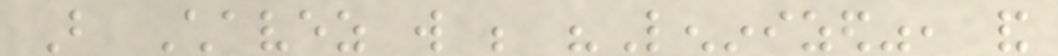But Chavez will be "Leninized", and
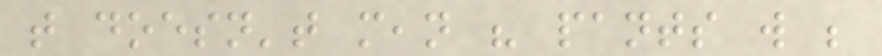that doesn't mean his pants will be
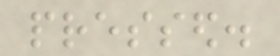pressed.
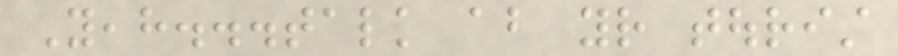Yeah...talk about your tourist
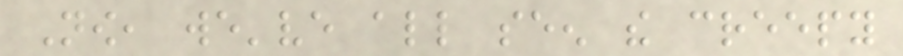Now, we've all seen the creepy
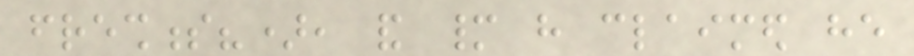freshness?), and many have claimed he
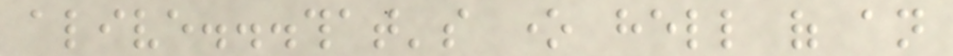alive...that's one hell of an
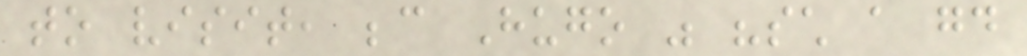to visit, because Hugo was "such a good
